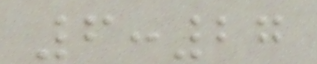6:27
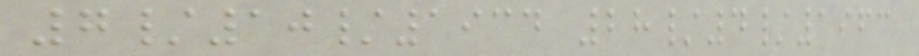7/10/1934 28/4/1963
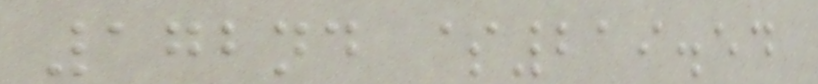172nd $219.54
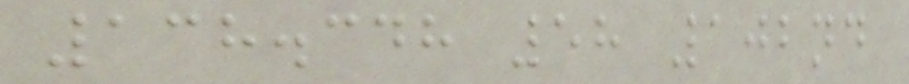138.348 58 102nd
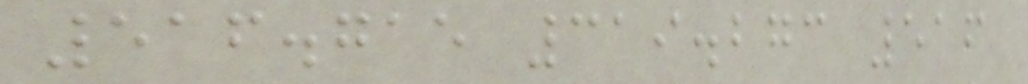516.715 319.273 516
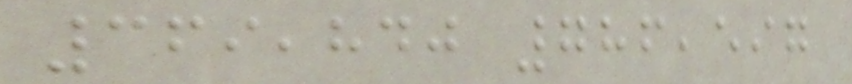369,840 786,597
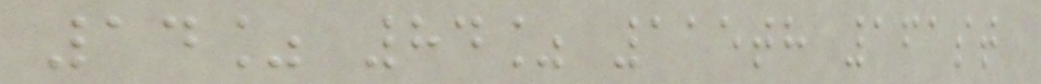14% 84% 115th 161st
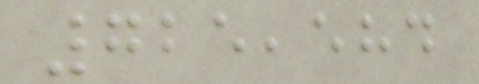725,584
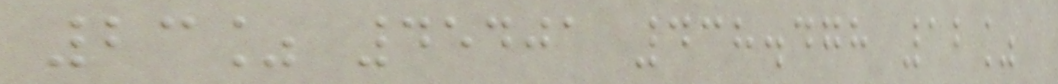23% 45401 438.478 12%
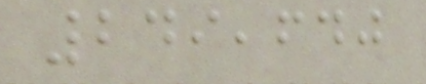249,640
